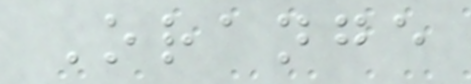Orange
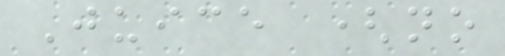Juice (no
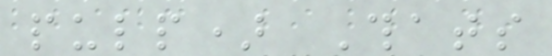pulp) Thats
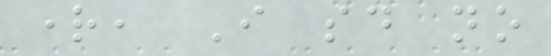right, I said no
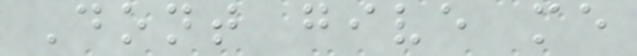Dont give me
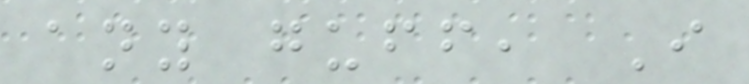any guff, I
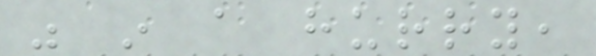was in a hurry,
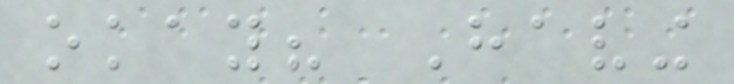okay? Having
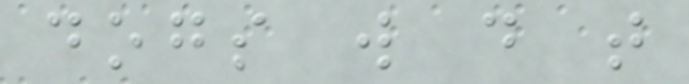dogs will do that
